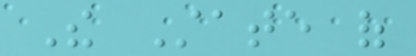The State of
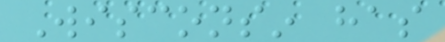Wisconsin has
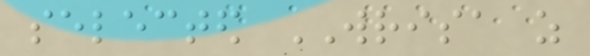selected WRISA as
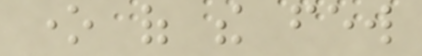one of the few
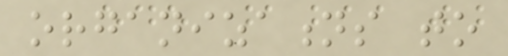organizations to
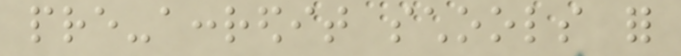pre-accredit schools for
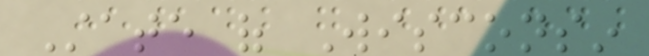State of Wisconsin
